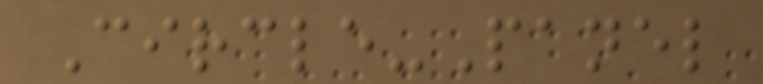Circle-Panel
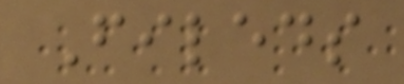Fileds
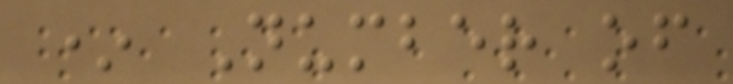* Number of
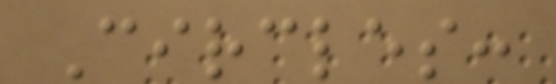Circles:
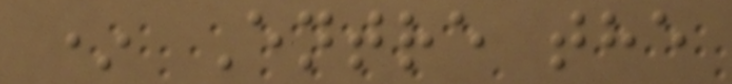* Entre the
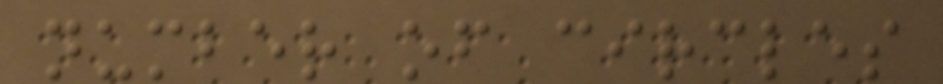number of circles
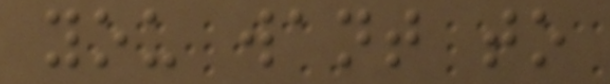you want to
